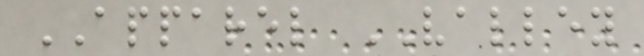APPAREL VALLEY
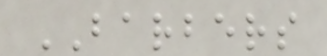BARBERS
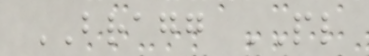BRAGG PL
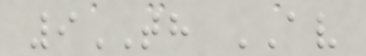9TH AV
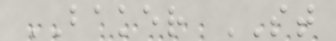BAKER ST
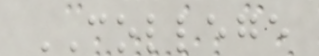COLLEGE
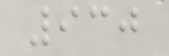930
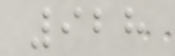928
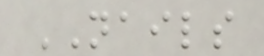NAILS
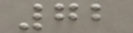72
